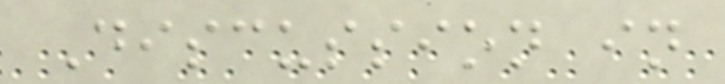Discussion in
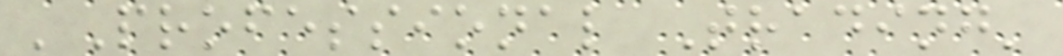'Professional Trading'
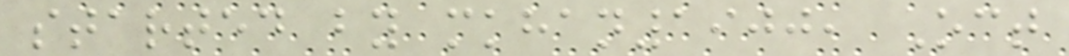started by mkhan1900, Oct
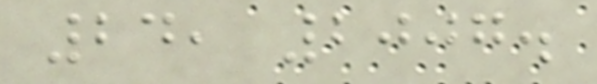24, 2007.
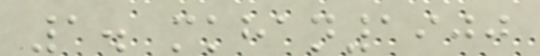1. mkhan1900
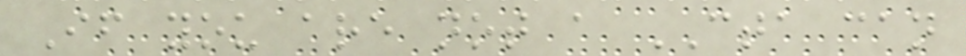If you are not a CTA can
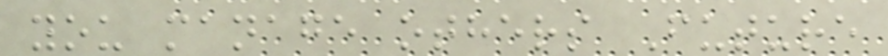you manage others Future
